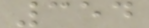354
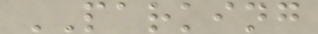PARKING
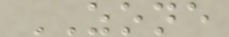ZONE
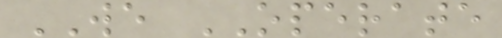WE OPERATE
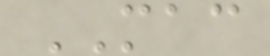MAC
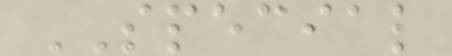SPECIAL
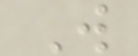W
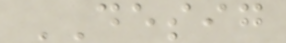DESIG
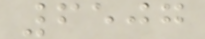6507
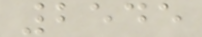2545
